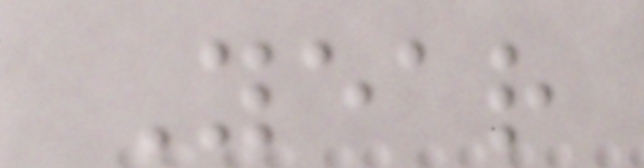Year
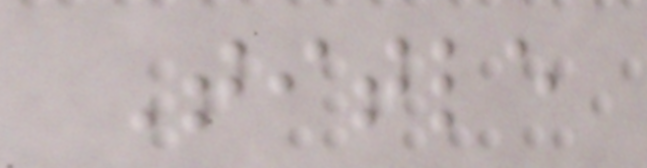Title
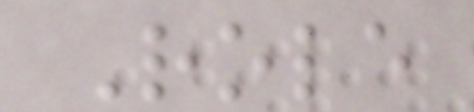Role
